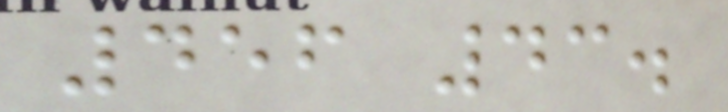456 43.
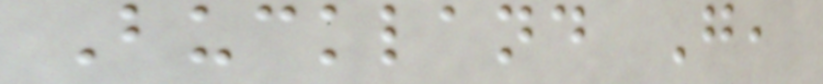Buckland G,
